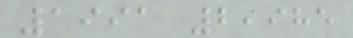1991 2,985
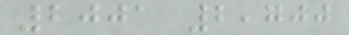2001 2,700
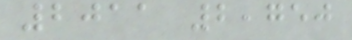2011 2,750
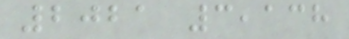2021 3,138
